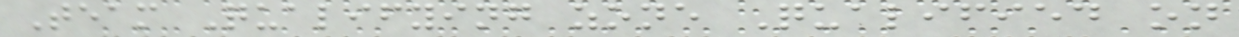Team Qualifying zone Qualified on
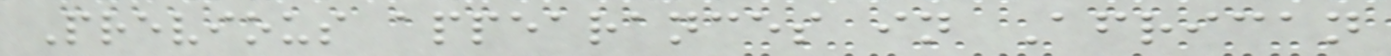Previous appearances in African
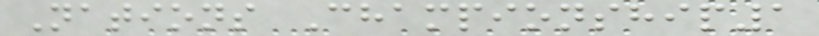Nations Championship1
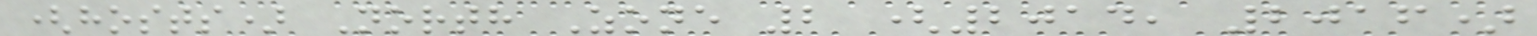(hosts) North Zone 2 (2014, 2016)
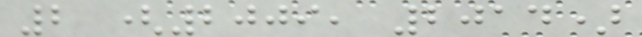2 (2009, 2014)
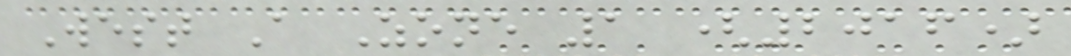West A Zone 1 (2016)
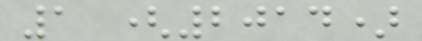1 (2014)
